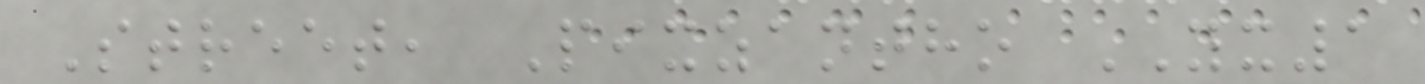Street, Pixzantho YX1
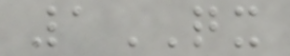1QX
